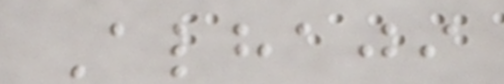Alhaji
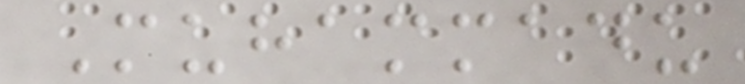Muhammadu
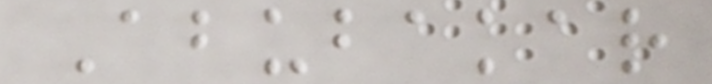Abubakar
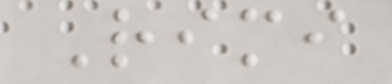Rimi
